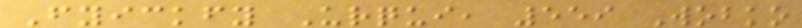Fyickfy Urqui, 559 Wobko
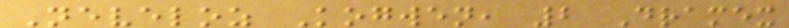Neveloz Kogwen, 2 Dramex
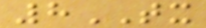8TX
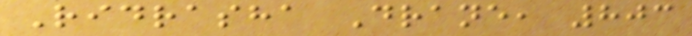Ridrasha Drane, 803
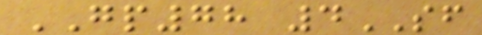GP78 4SF
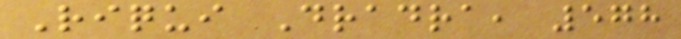Riqui Dradra, 578
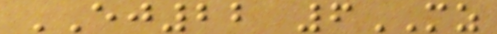EJ22 6MZ
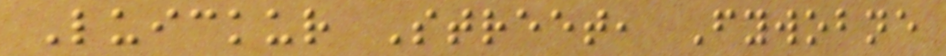Luickur Street, Fywobne
